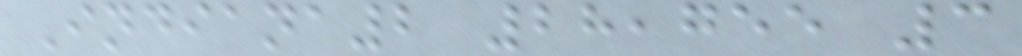Indiana2 28,755 3
